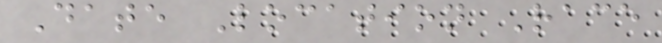Date Location Race
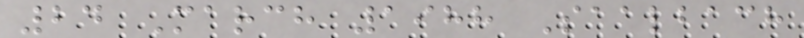24 March 1988 Saalbach
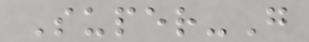Super-G
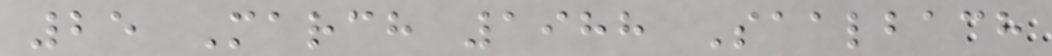25 March 1988 Saalbach
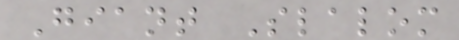Giant Slalom
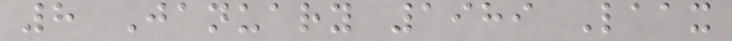8 January 1989 Laax
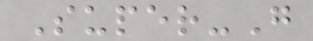Super-G
